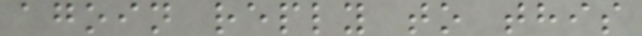agoin reply to this
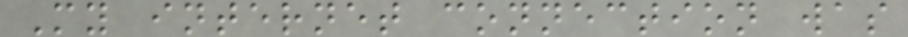My internet connection was
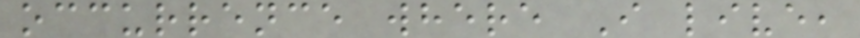occurrence where I live,
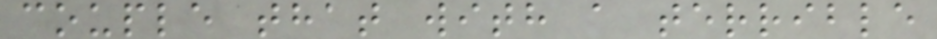couple that with a terrible
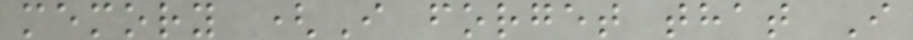memory (I forget that I
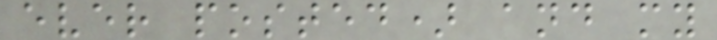ever posted) and my
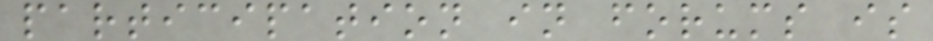participation in forums is
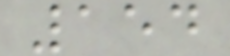154
